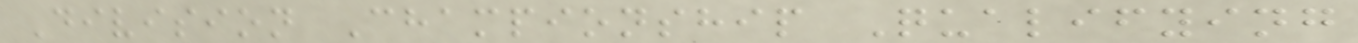Division Championship Qualifying
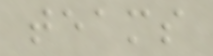teams
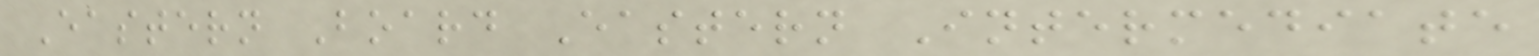Eastern Board Eastern Intermediate
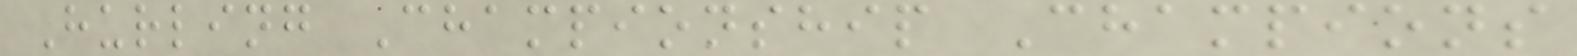Hurling Championship Champions
